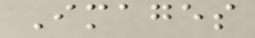Images
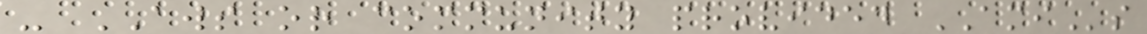- AWS or community provided AMIs
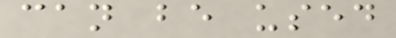can be used
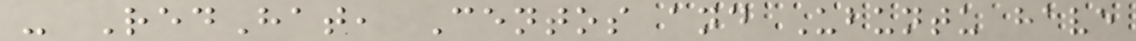- RedHat, Centos and Ubuntu have
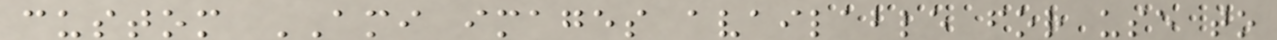custom AMI images available for use to
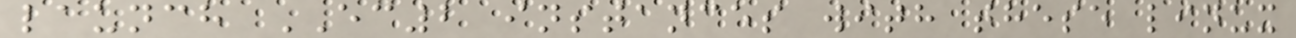launch EC2 instances with these linux
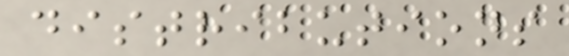distributions
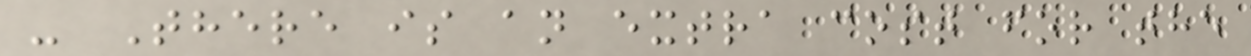- There is an extra cost for the
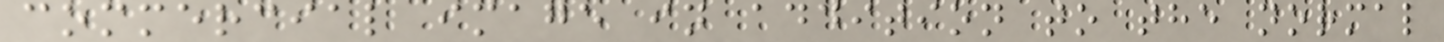commercial image in addition to the normal
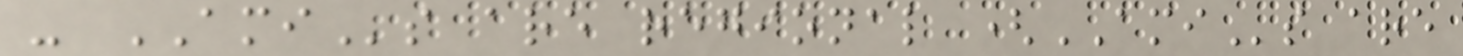- AMIs are regional (AMIs are
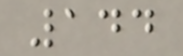144
